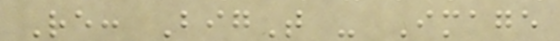Re: BigT - Image
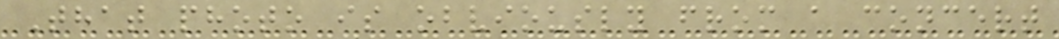That photo is obviously from a concert
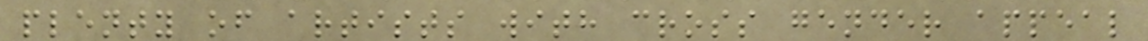plenty of artists with cross gender appeal
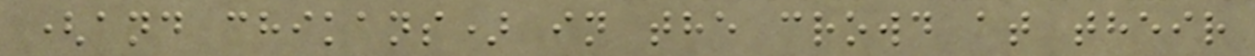(and chikans) in the crowd at their
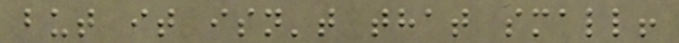but it isn't that small!
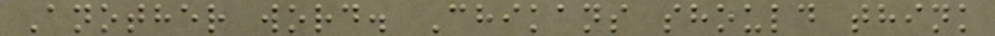Another word. Chikans should think
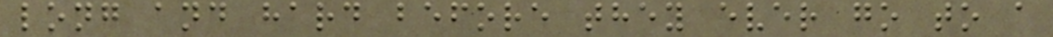long and hard before they ever go to a
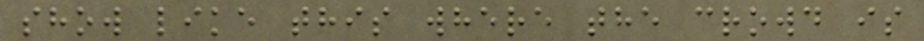show like this where the crowd is
